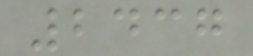2437
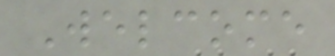Welcome
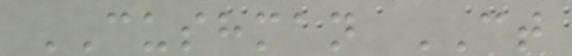CUSHMAN CT
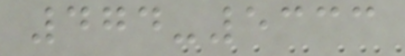474-5333
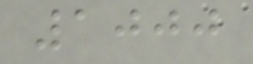1000
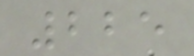225
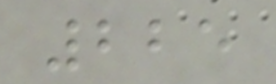225
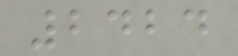2424
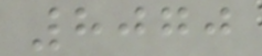8070
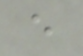e
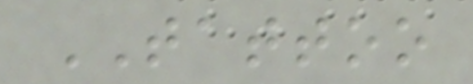TATTOO
